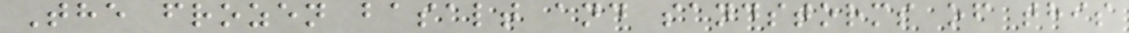The frozen basalt and sandstorms of this
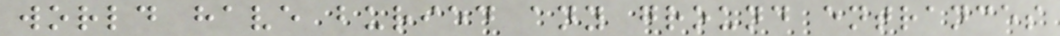world have buried any ground entrances
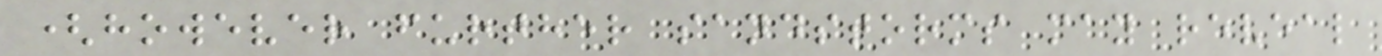(however further sandstorms may reveal
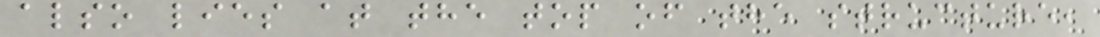also lies at the top of the structure,
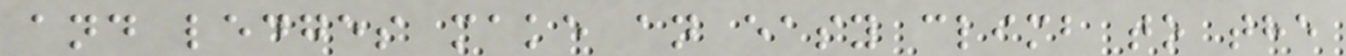and ledges make an easy climb to the
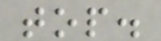top.
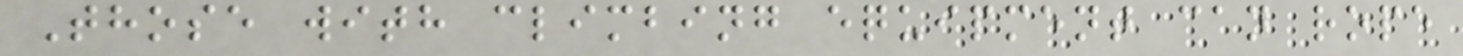Those with climbing equipment can rope
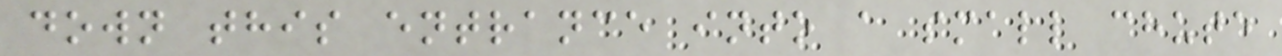down this entrance into a small chute
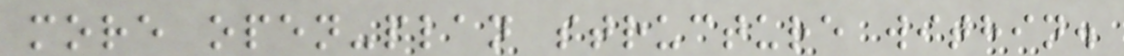more open-plan structure within.
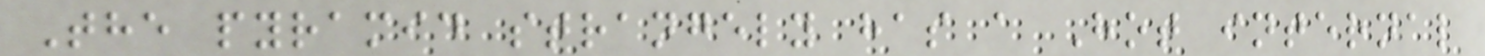The pyramid strangely has a Hot internal
